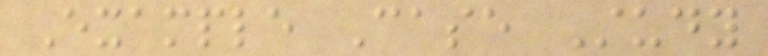Example Case Study
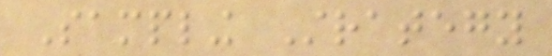Sampling Strategy
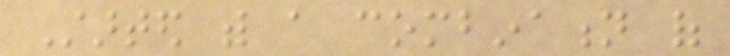Started with a combination of
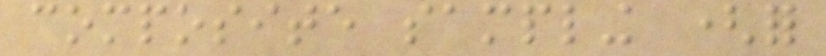composite sampling (for
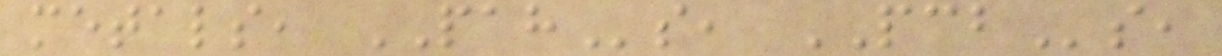metals, PAHs, PCBs,
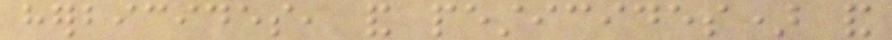herbicides, and pesticides) and
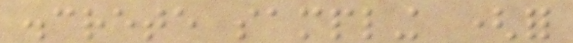discrete sampling (for
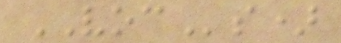VOCs)
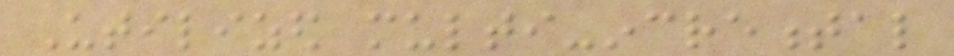Utilized multi-incremental
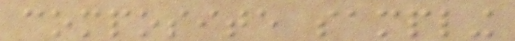composite sampling
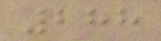288
